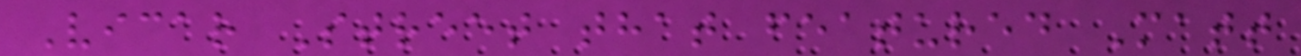Vicar Street that featured Matt
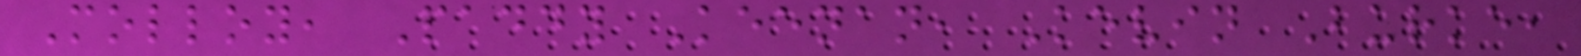Molloy, Paddy Keenan, Kevin Burke,
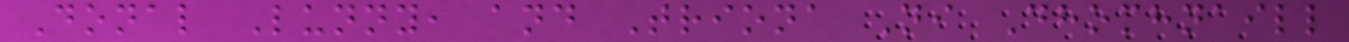Donal Lunny, and Triona Ni Dhomhnaill
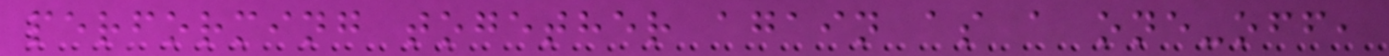performing together again as a one-off,
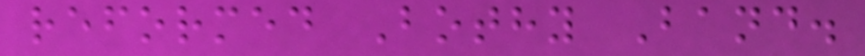reformed Bothy Band.
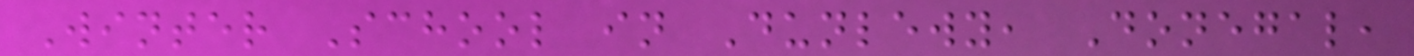Winter School in Dunlewy, Donegal,
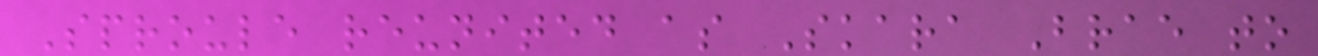Sproule reunited as Skara Brae to
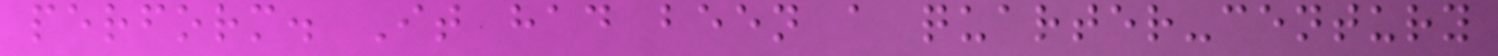perform. It had been a quarter-century
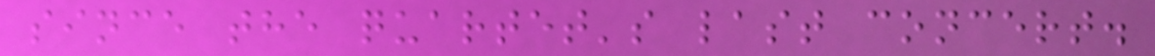since the quartet's last concert.
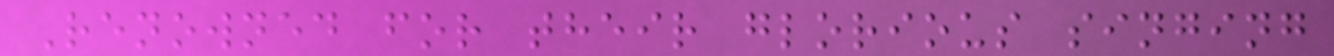Renowned for their glorious singing
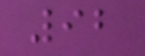92
